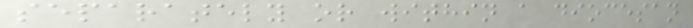separately or within a diocesan
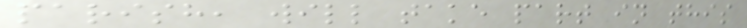parish, will take part in this
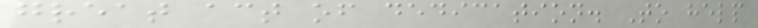great act of dedication. To help
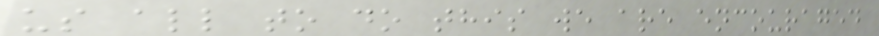us all to do this we are encouraged
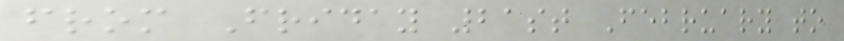from Friday 21st February to
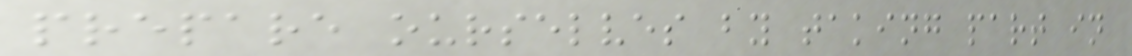prepare ourselves by taking part in
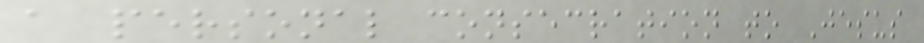a personal consecration to Jesus
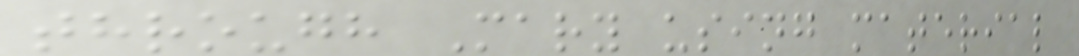through Mary using material
